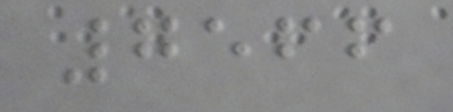7566
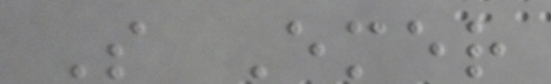S Emer
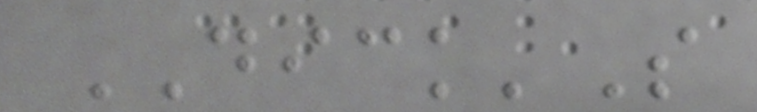DICK'S
